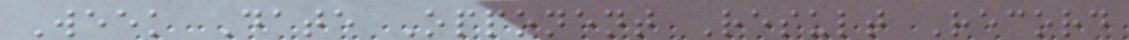Week Date Opponent Result Record
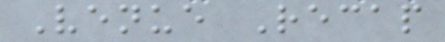Venue Recap
